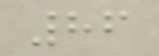86
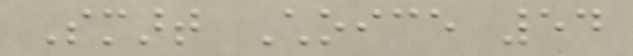Smart Choice 54
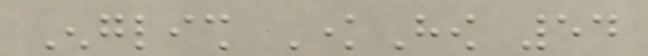English KnowHow 54
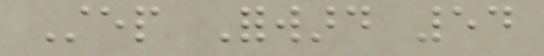Step Forward 54
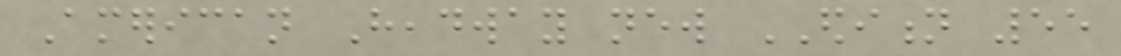American Headway new EDITION 55
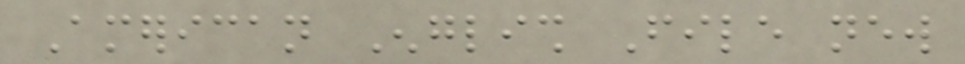American English File new
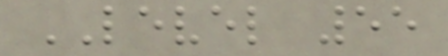LEVEL 55
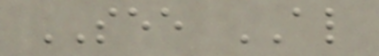SEE ALSO
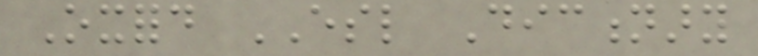Oxford ESL Dictionary
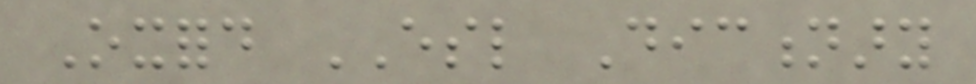Oxford ESL Dictionary
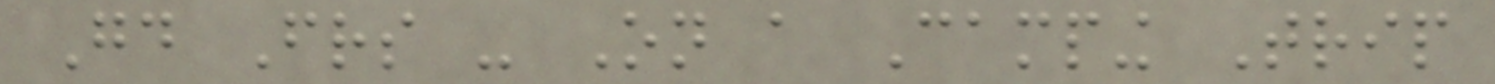Good Friends - On a Camping Trip
